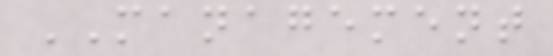MANAGEMENT
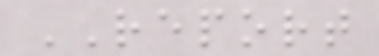REPORT
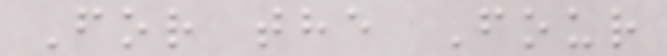For the Four
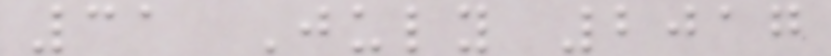31 July 2017
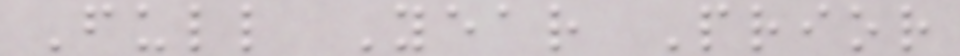Full Year Prior
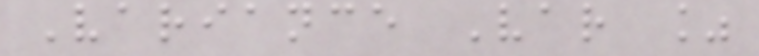Variance Var %
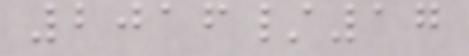2016/17
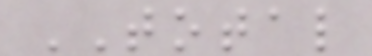TOTAL
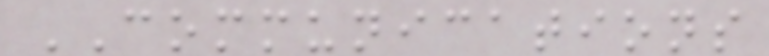COMMUNICATIONS
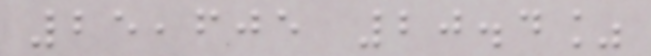25,605 20.4%
